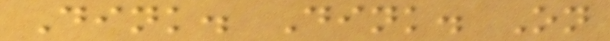Dink. Dink. On
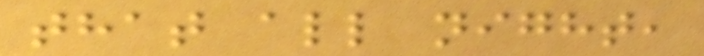that all night,
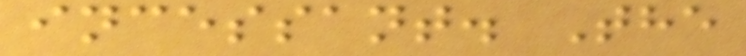incessant. The
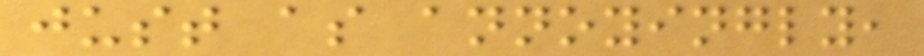just as annoyingly,
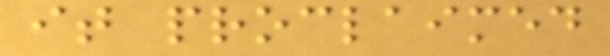it proclaimed
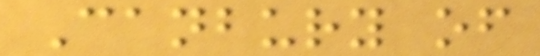Canbury of
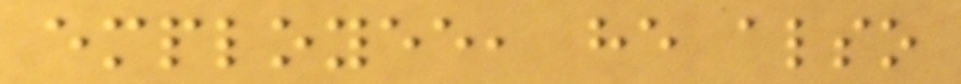employee, he also
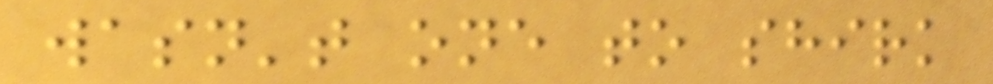wasn't one to shirk
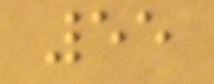55
